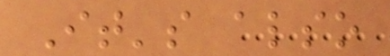It's also
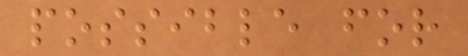possible for
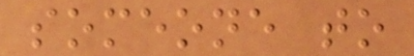someone to
